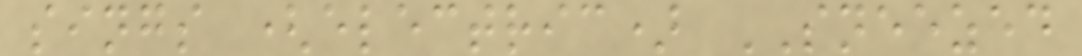sings (electric) SNEEZED
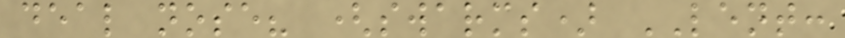deal nose? (swarms) LENT:
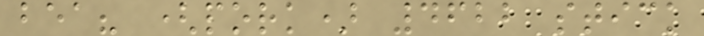bea? (pork) 4622 stick
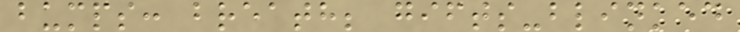bumps: breath; gifts-blinked
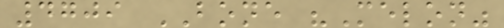4709 BONE "Melon"
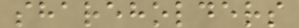shareholders
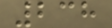238
